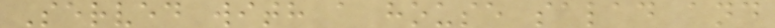Served with a house salad and
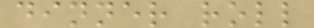dinner roll
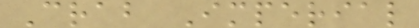Crab Imperial
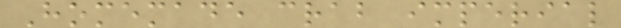Homemade crab imperial
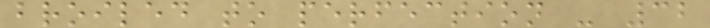broiled to perfection - 32
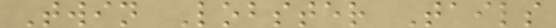Twin Lobster Tails
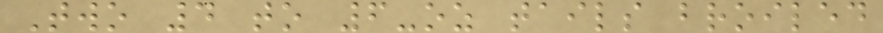Two 4 to 6-oz tails broiled
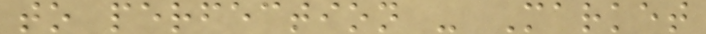to perfection - Market
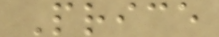Price
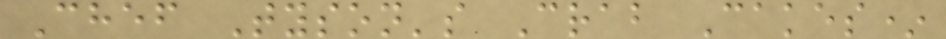Chef Tyson's Crab Cakes*
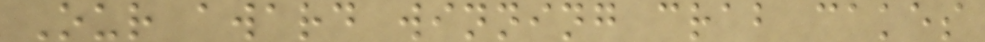Our award winning crab cakes
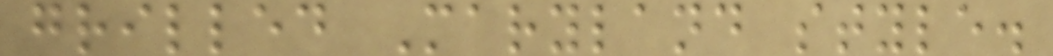grilled Maryland style.
